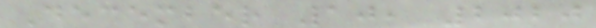December 10, 2020
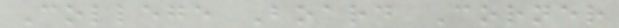College Board Corner
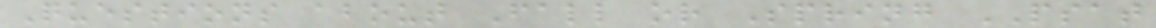Questions about Fall or Spring PSAT
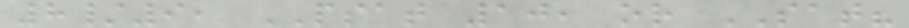8/9, PSAT 10, or SAT?
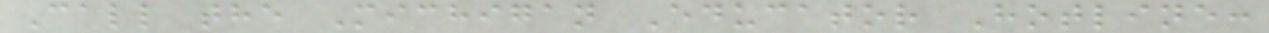Call the Michigan Educator Hotline:
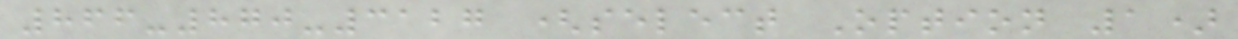866-870-3127 (select Option 1)
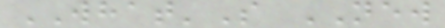WHAT'S NEW
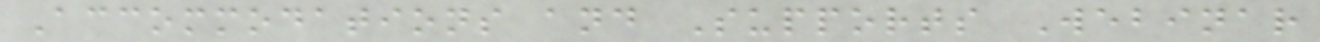Accommodations and Supports Webinar
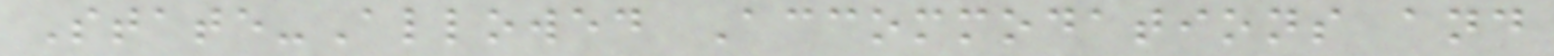State-Allowed Accommodations and
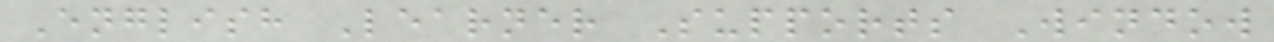English Learner Supports Window
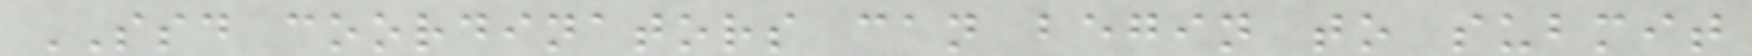SSD coordinators can begin to submit
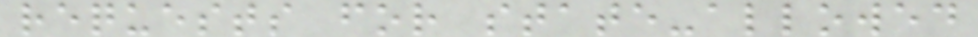requests for state-allowed
